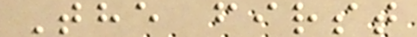The first
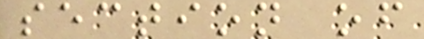section of
